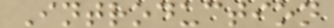Introduction
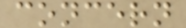concern
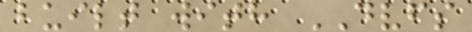built with DVFS
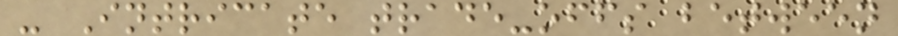- Intricate trade-offs between
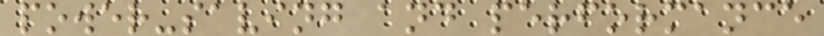power-saving and performance
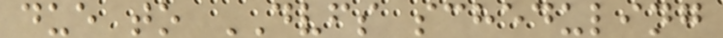due to DVFS scheduling
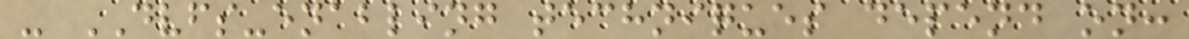- DVFS-enabling techniques depend on:
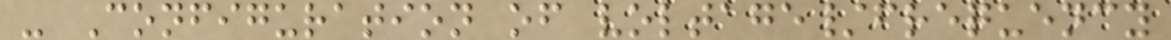- Configuration of voltage/frequency
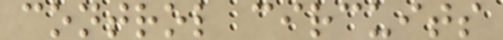control circuits
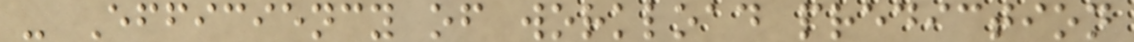- Efficiency of workload prediction
